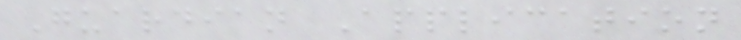Guardian Application
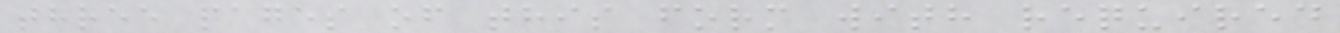three pages of this form with required
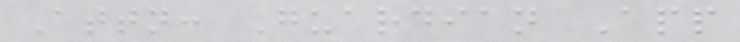Attn: Guardian App
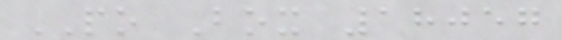PO Box 18057
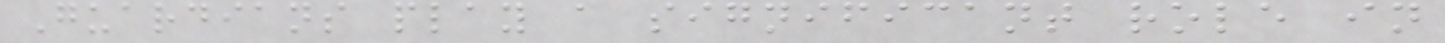Guardians play a significant role in
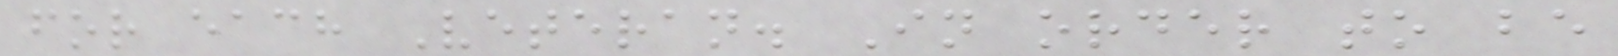for each Veteran. In order to be
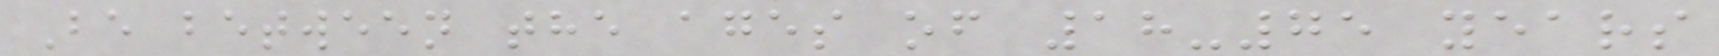Be between the ages of 18-75 years
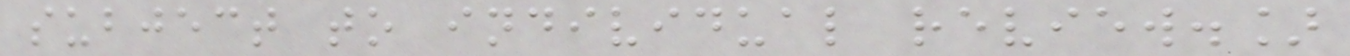subject to individual review.]
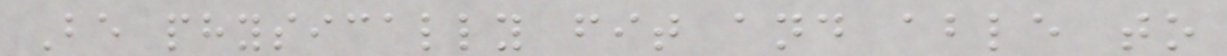Be physically fit and able to
